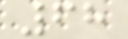68
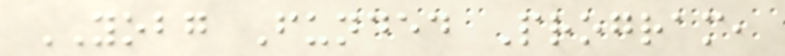YOBG Funded Program,
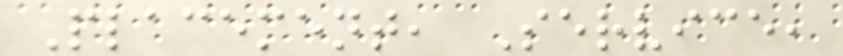Placement, Service,
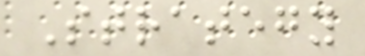Strategy
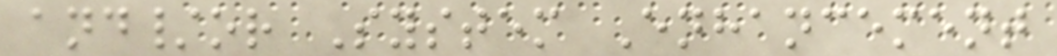and/or System Enhancement
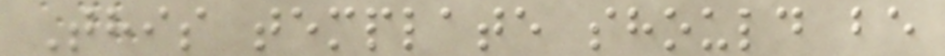This template should be
